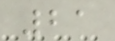21
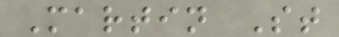Martin St
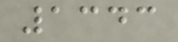1343
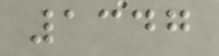1347
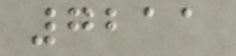7211
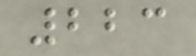223
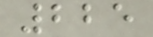225
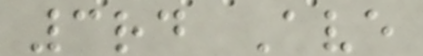3rd Ave
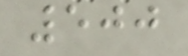500
